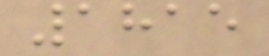1815
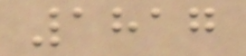1817
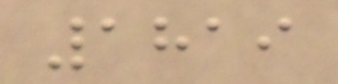1819
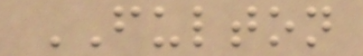FULTON
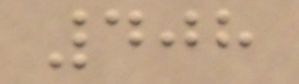408
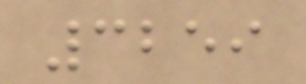3259
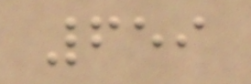659
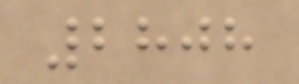2808
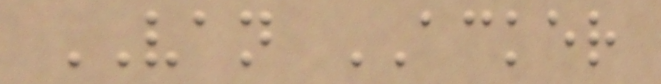VAN ACKER
